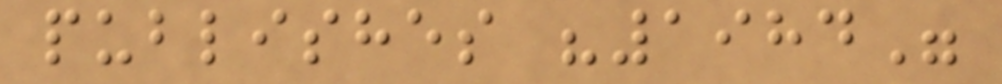publishes "1984"
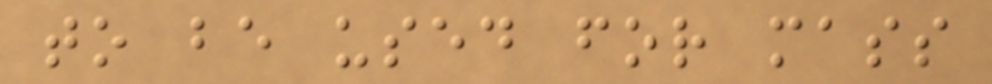to be used for mass
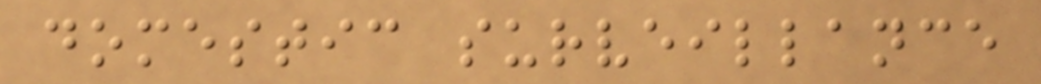domestic surveillance
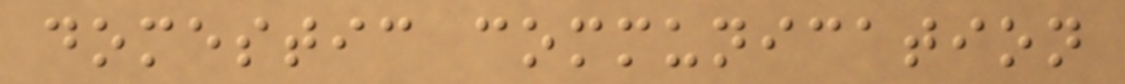domestic communication
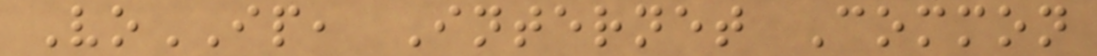VoIP, Internet Common
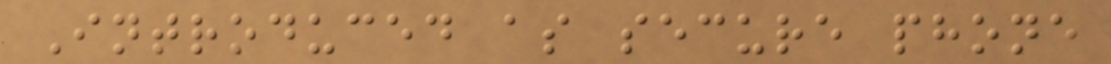Introduced as secure phone
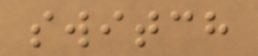switch
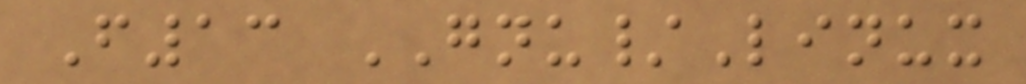F13 GNU/Linux
